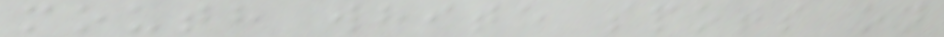mouth white spots on
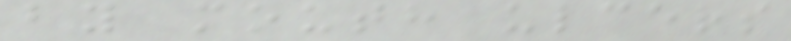by mouth ulcers
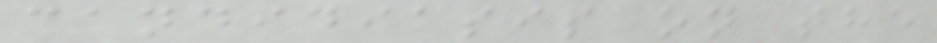candidiasis on the
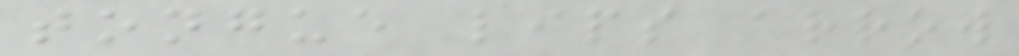tongue lips arrow
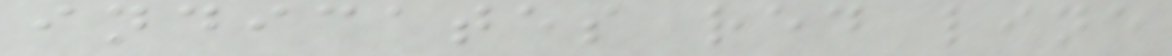indicates red line
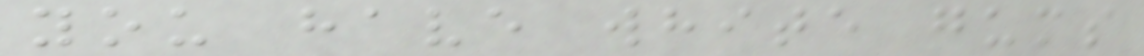you have white gums
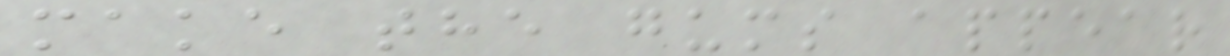make the gums appear
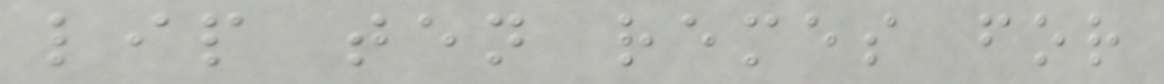lip ten remes for
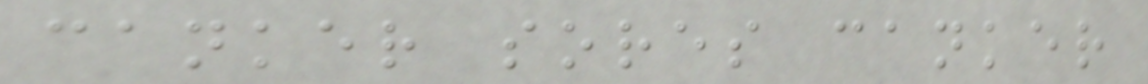canker sores canker
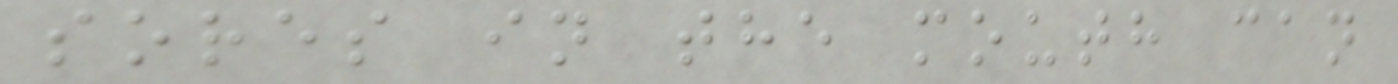sores in the mouth can
